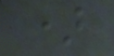)
